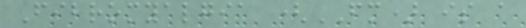Fibromyalgia (FM) is a
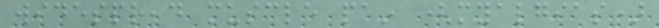widespread muscle pain (myalgias)
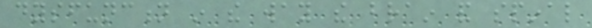dysfunction in the way the brain and spinal
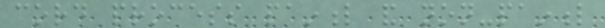cord process painful and non-painful
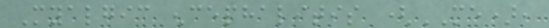Myalgic encephalitis (ME),
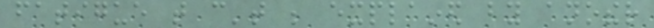fatigue that can't be explained by another
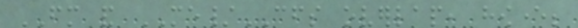FM and ME/CFS overlap, however;
